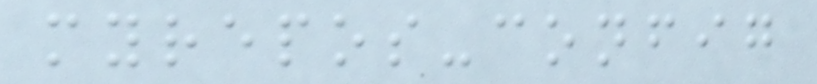myrepos-config
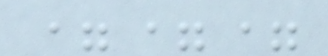===
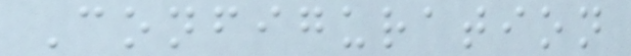Configuration
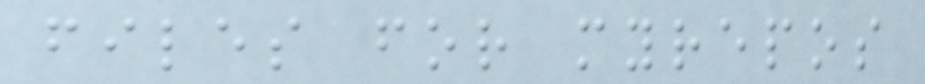files for myrepos
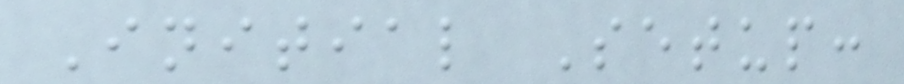Initial Setup:
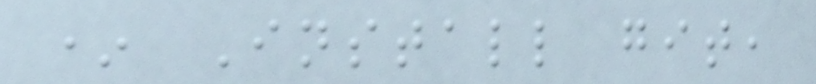* Install git,
